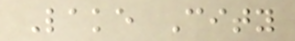Lake City
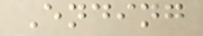Ending
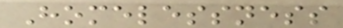Homelessness
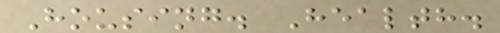Housing. Health.
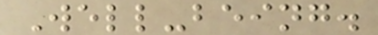Well-being.
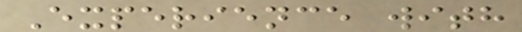Experience with
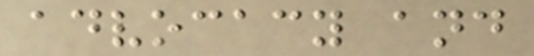advocacy and
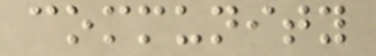community
